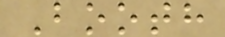Booth
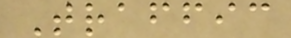Traffic
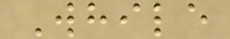While
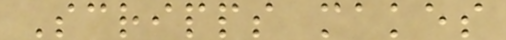Scripps makes
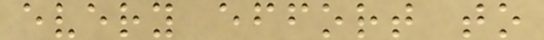every effort to
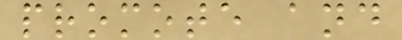promote and
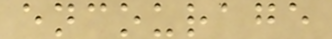encourage
